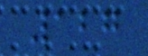127
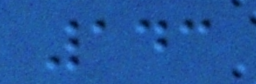143
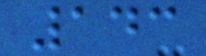143
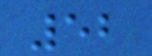52
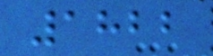1822
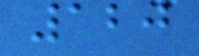120
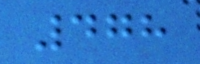478
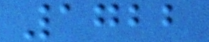1722
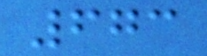673
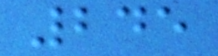245
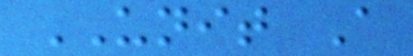UNIT A
